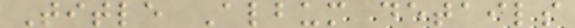Title Album details
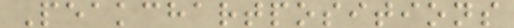Peakchartpositions
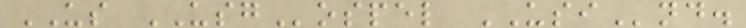US USGospel USInd.
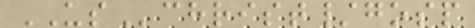USchrist/gosp
